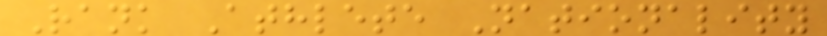Rank Athlete Nationality
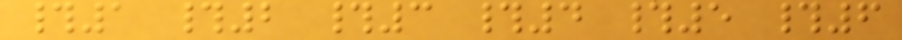#1 #2 #3 #4 #5 #6
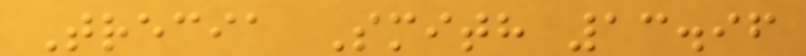Trecia Smith 13.96
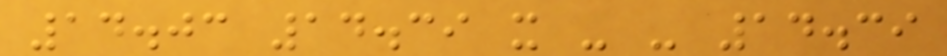14.03 14.39 x - - 14.39
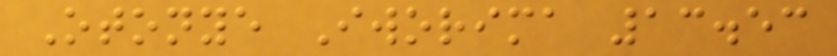Otonye Iworima 13.53
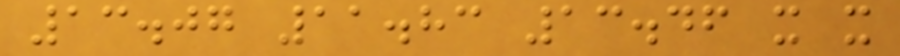13.07 11.83 13.46 x x
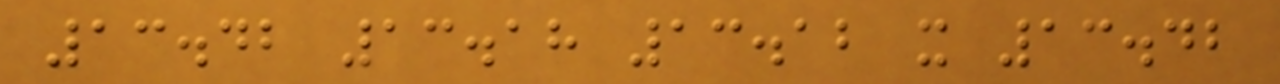13.42 13.18 13.12 x 13.42
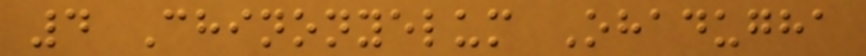4 Chinonyelum Ohadugha
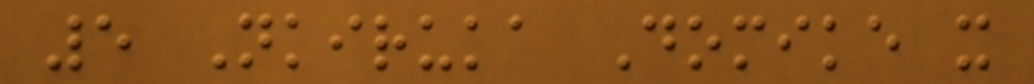5 Nkiruka Domike x
